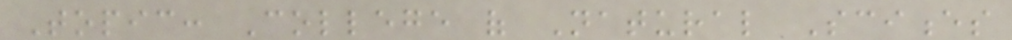Topic: College of Natural Sciences
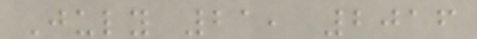July 21, 2016
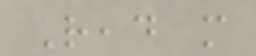Read more
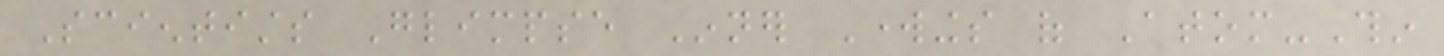Scientists Glimpse Inner Workings of Atom-Thin
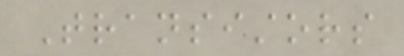Transistors
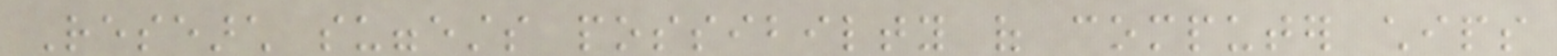Research suggests possibilty of computer chips
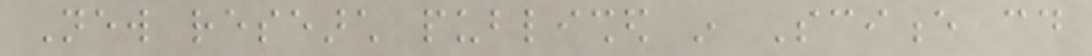New research published in Science could
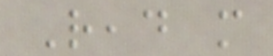Read more
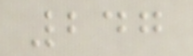247
